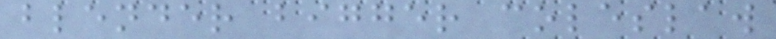blender bigger coleslaw
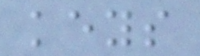keys
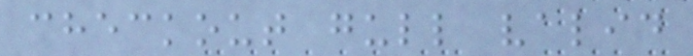checkout gull valid
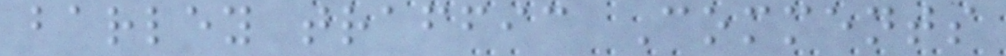barley traffic Comments
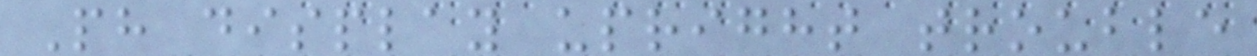Ph display upright trouble
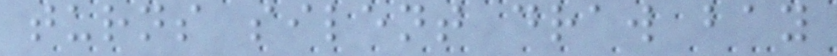turns silent draw bay
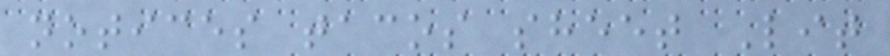notices tacos sheet Lit
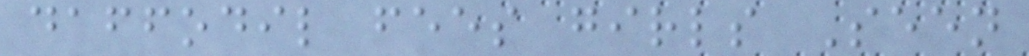daffodil fees girls Seen
